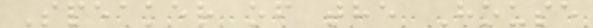Speaker of the House
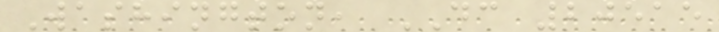Washington, DC 20515
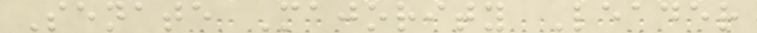Senate Majority Leader
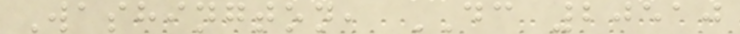Washington, DC 20510
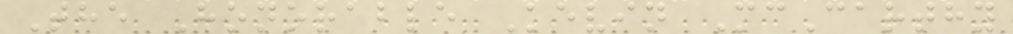The Honorable Kevin McCarthy
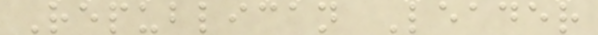Republican Leader
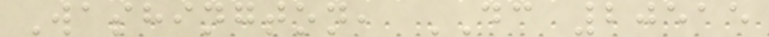Washington, DC 20515
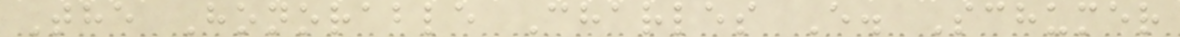The Honorable Charles E. Schumer
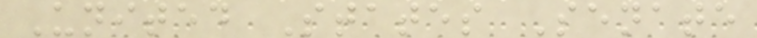United States Senate
